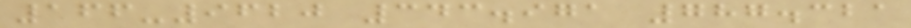166-9620 343.971 787.321
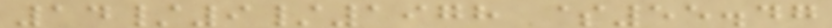14/9/1978 $55.47
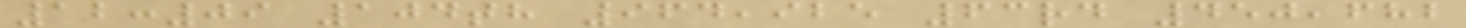12:09 104th 964,925 63rd 450,682
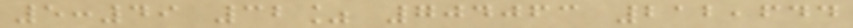5:49 32% 704063 212,644
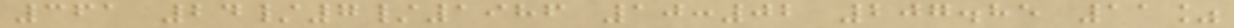361 24/7/1986 10:02 207.85 11%
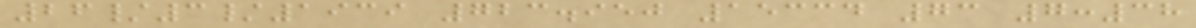26/3/1939 723.950 15334 73 7:38
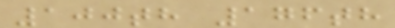100th 176th
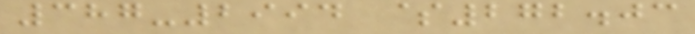387-2994 $272.03
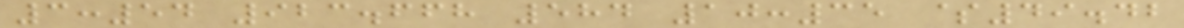3:54 923.668 584 10:35 $49.42
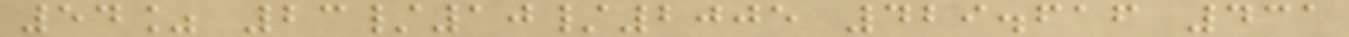54% 23/10/2005 429.616 431
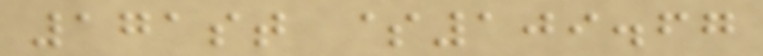171st $109.67
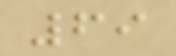69
